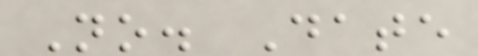No. Date
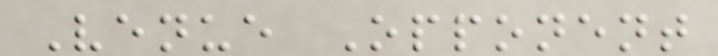Venue Opponent
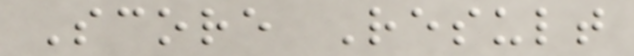Score Result
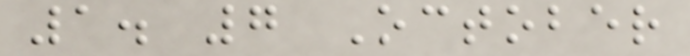1. 7 October
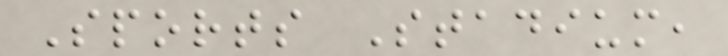Sports Stadium,
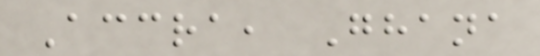Accra, Ghana
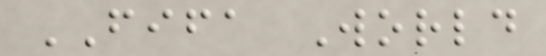FIFA World
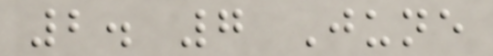2. 7 June
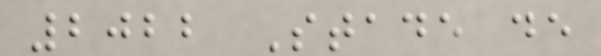2022 Stade de
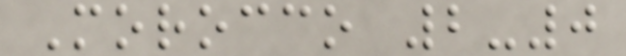Morocco 2-0
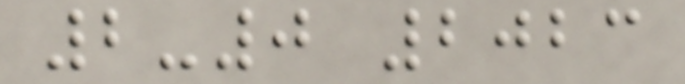2-0 2023
